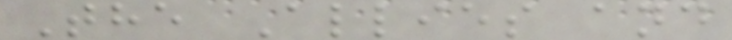The Allies and
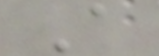A
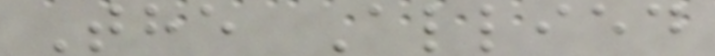The Allied
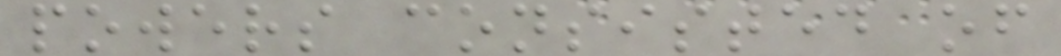powers consisted of
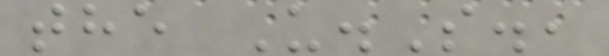the U.S.,
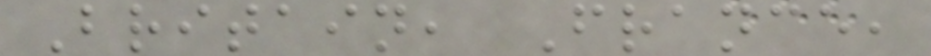Britain, France,
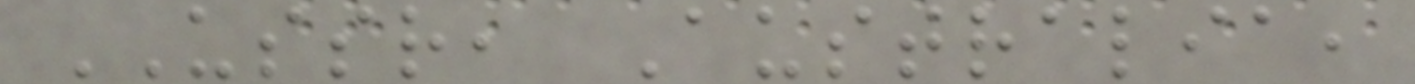USSR, Australia,
